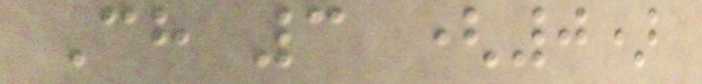Ch 3 (0)
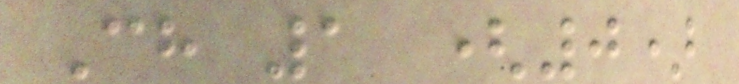Ch 1 (0)
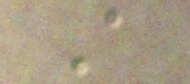A
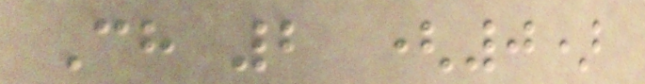Ch 2 (0)
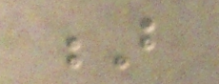B
